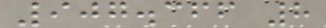907.366 8
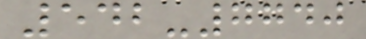542-7740
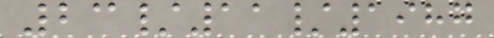23/11/1987
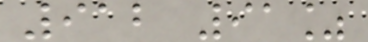912 91%
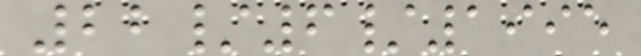22/6/1995
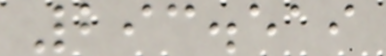293.519
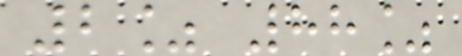2% 88%
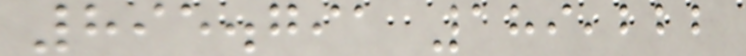895.791 189,222
